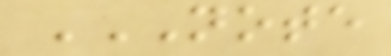NOTE
